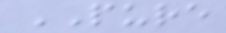PURE
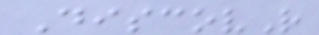DiscovR
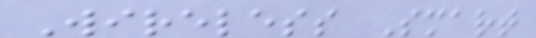Wireless Smart
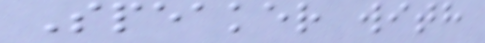Speaker with
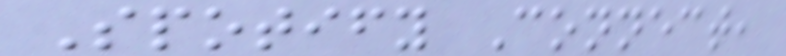Spotify Connect,
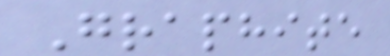Graphite
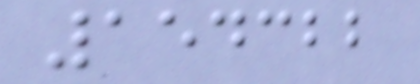154322
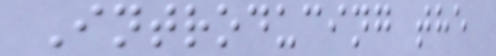Introducing the
